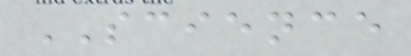SCIENCE
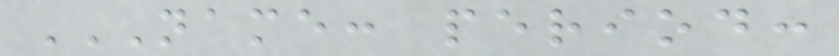NAME: PERIOD:
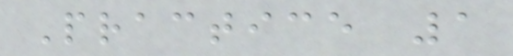Practice 1
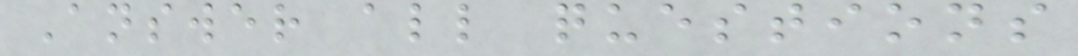Answer all questions
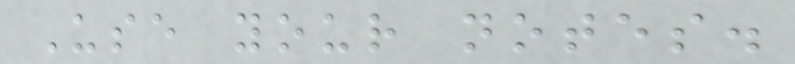Use your notes.
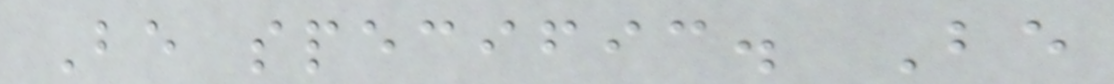Be specific. Be
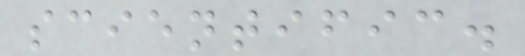scientific.
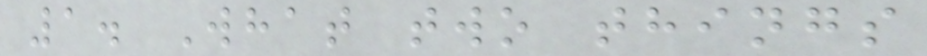1. What two things
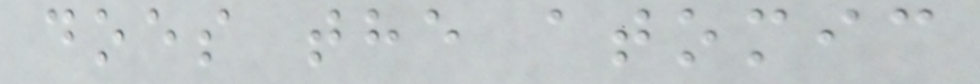does the atomic
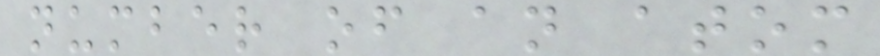number of an atom
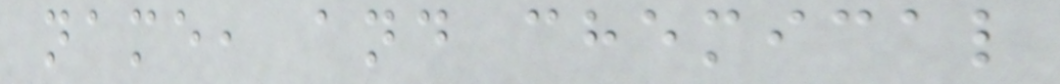name, and chemical
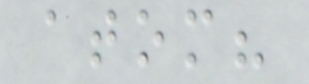atom?
